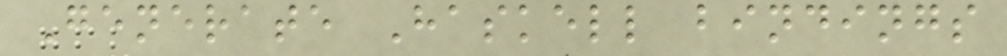Generate Haskell bindings
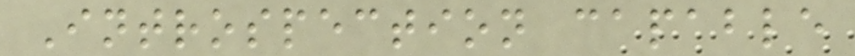Introspection capable
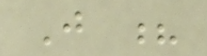J ?
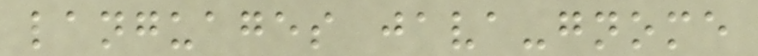languages java-gnome
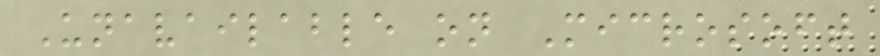Unavailable on Microsoft
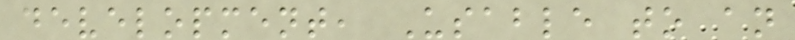development, Usable to an
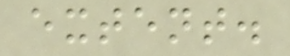extent.
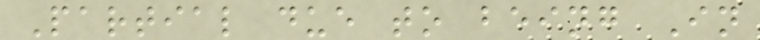Partial due to being In
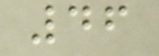46
